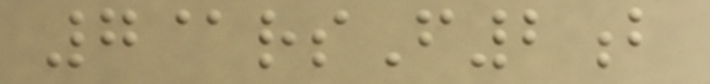7@rsF2b
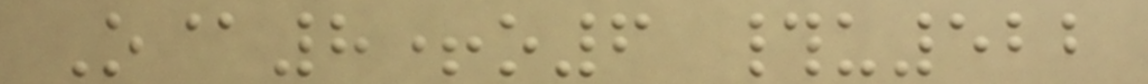O@8+o6 #u522
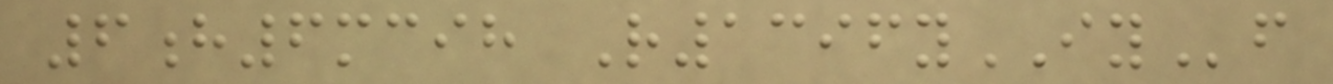6h6mcih R1396yIYf
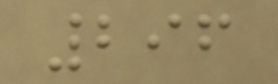296
